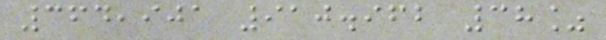364,901 910.962 38%
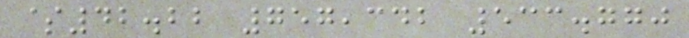$42.22 757,342 533.770
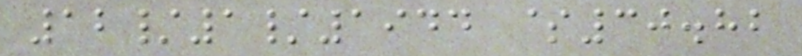12/1/1944 $30.82
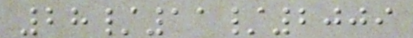28/11/2009
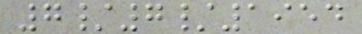7/7/1954
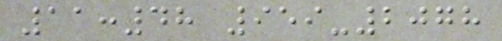11:48 959-2078
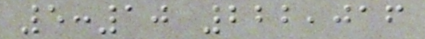5:10 222,016
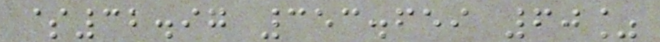$32.97 353.659 60%
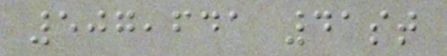507,641 41st
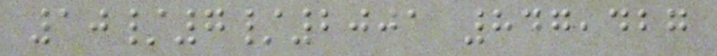10/7/2001 847,427
